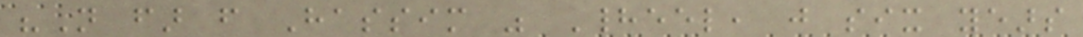"Not far from Hassim was Hadeel, just six years
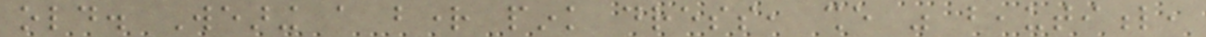old. Wearing a bright pink dress, she was beautiful,
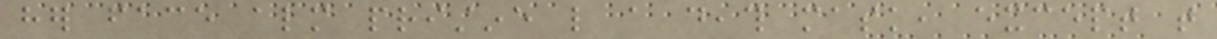her face almost pristine like a death mask, except that
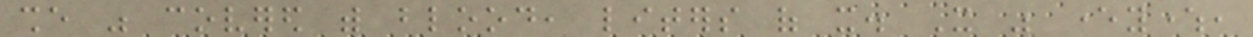she was covered with blood, liters of it. It was everywhere,
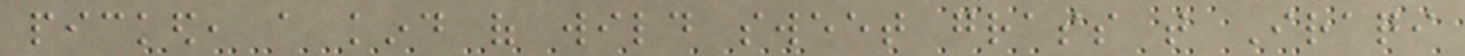picked, a kind of wild sweet grass that Iraqi
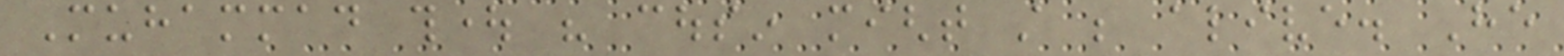Muhammad thought his cousin might still be alive. He
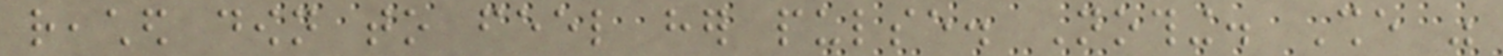reached down to feel her pulse. Nothing. She was
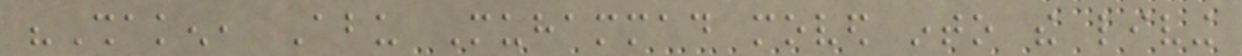"Shaken, Abu Muhammad moved into the living
